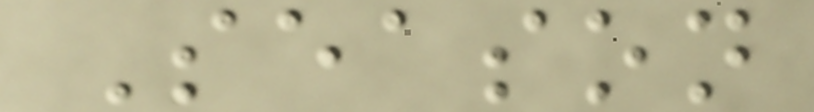Season
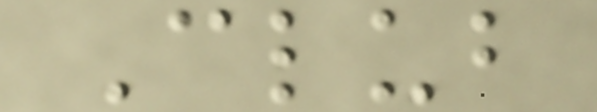Club
